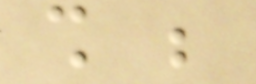shall be
